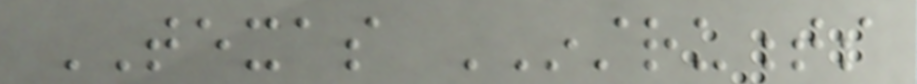TEXAS INSTRUMENTS
